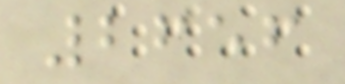2656
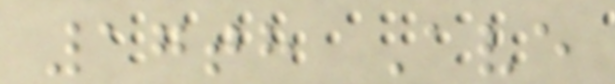17th Ave
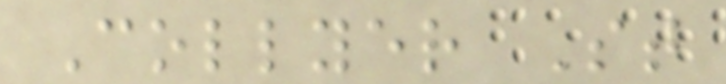Collyer St
